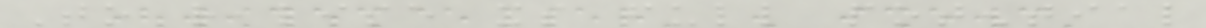To realise its full potential
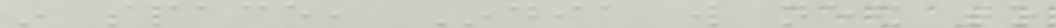in space, India will need to
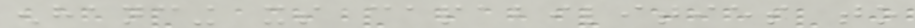enhancing its capabilities to
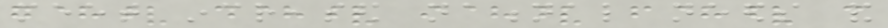meet increased national needs and
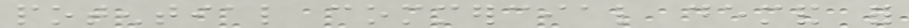potential commercial demand for
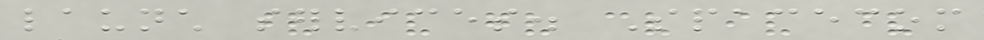launch services. Spacecom
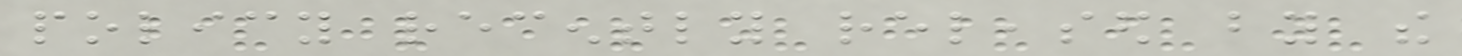policy recently released by the
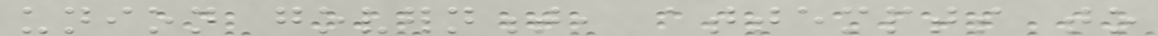union government, attempts to
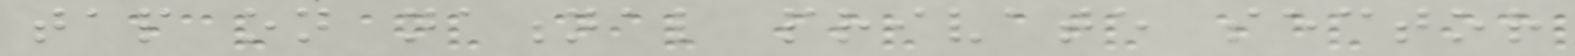tap on national private sector
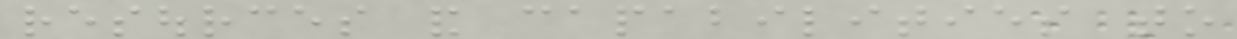resources and capabilities to
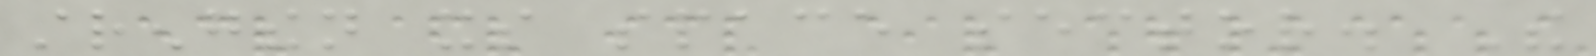strengthen its space sector. The
